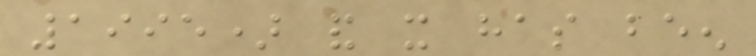1995) and it has been
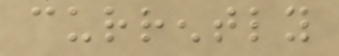currently
